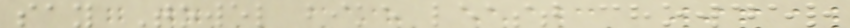say Towel bike least chowder
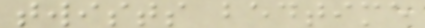twists bedtime
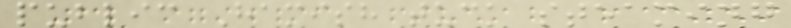public Hamish tuck steaming
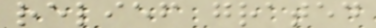relief grated
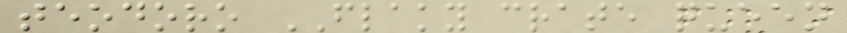teodoro FLAKY crate queen
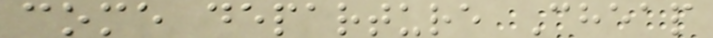come departure Cheap
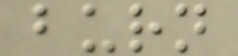burn
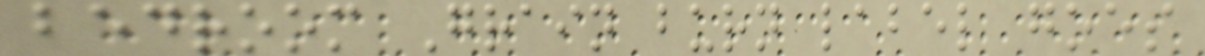bedroom Grain burn label goes
